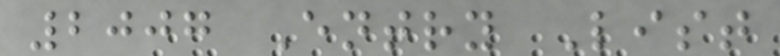2007 Entry List
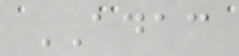ADAC
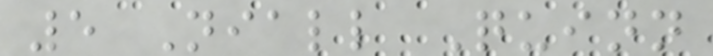5 Niall Quinn
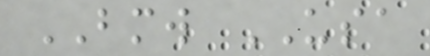BMW USA
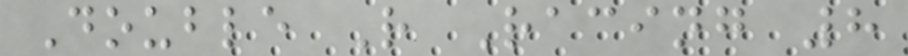Double R Racing 8
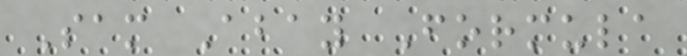Sam Abay Formula
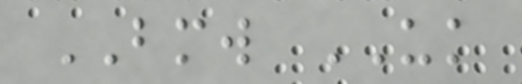BMW UK
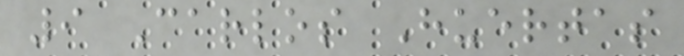9 Carlos Huertas
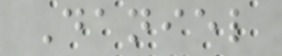Daniel
